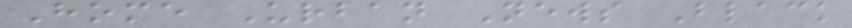Home Urban News Black
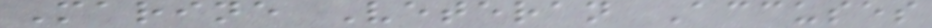Marine Veteran Accuses
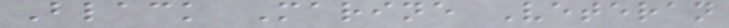Black Marine Veteran
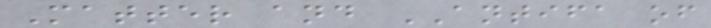Matter and ANTIFA of
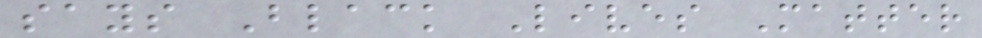says Black Lives Matter
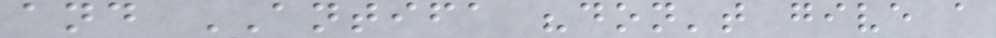and ANTIFA "don't give a
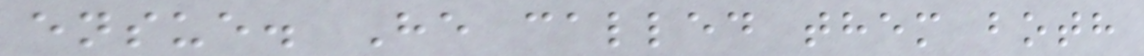ensue. He called them both
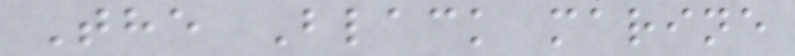The Black marine
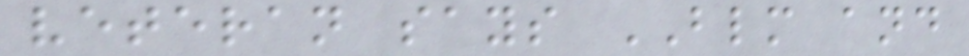veteran says BLM and
